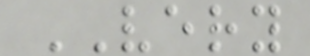VERY
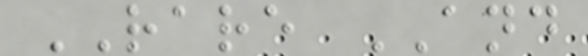RARE AND
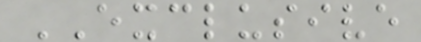EXCLUSIVE
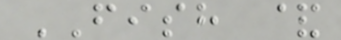FISH &
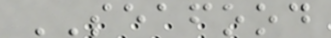SEAFOOD
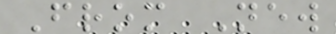From New
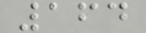164
